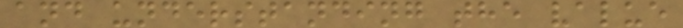and understanding the value
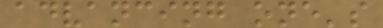advancing one's
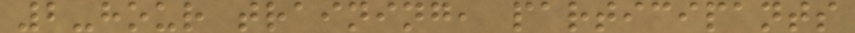2-hour training, participants
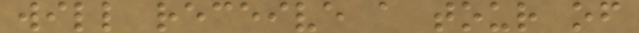will receive a tour of
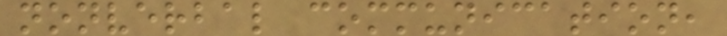nonverbal communication,
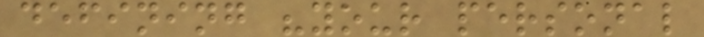defining "your personal
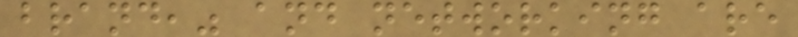brand," and networking are
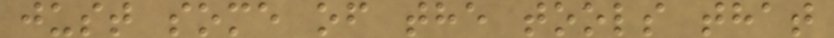just some of the tools that
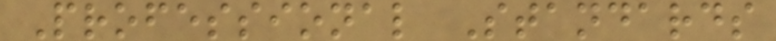Professional Standards
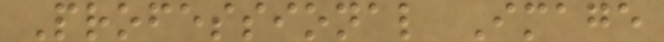Professional Image
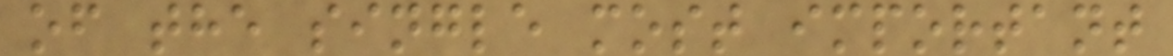of the single most important
